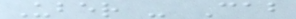Uber - Cab
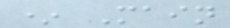* Main
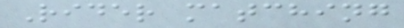Rider matching
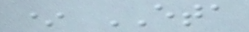* ETA
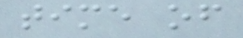time of
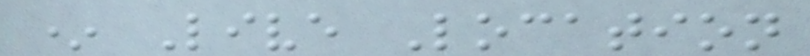* Live Location
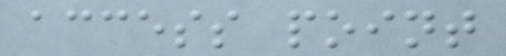access point
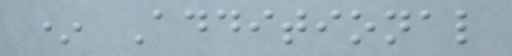* Additional
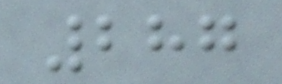287
